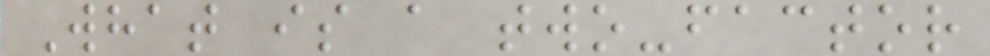What is a two-factor
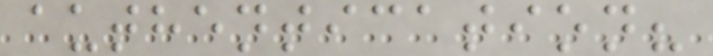authentication?
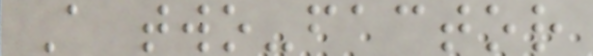A two-factor
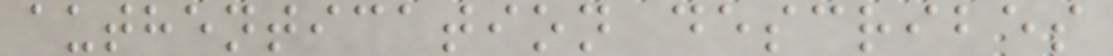authentication describes
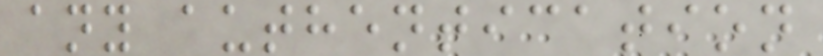any authentication
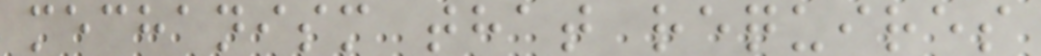mechanism that requires
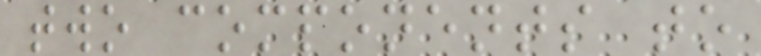two components to
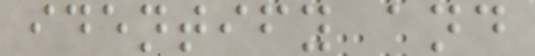identify and
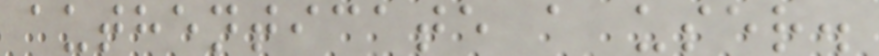authenticate a user.
